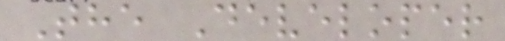The Developer
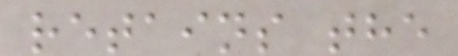retains the
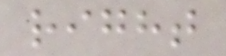right
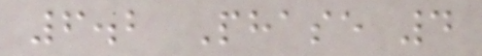6.2 Phase 4
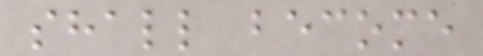shall become
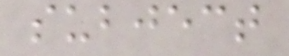subject
